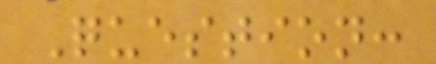Question:
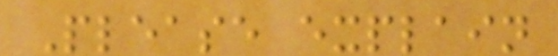Please explain
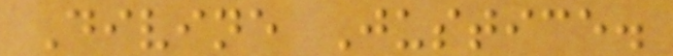Divine Justice.
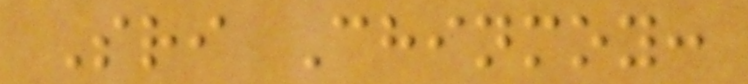Sri Chinmoy:
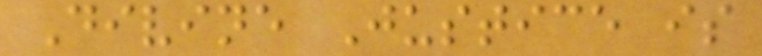Divine Justice is
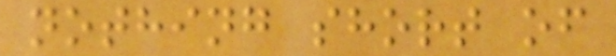nothing short of
